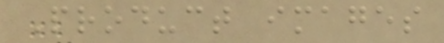Product images
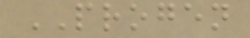PROGEN
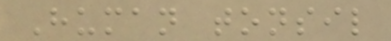Human tonsil
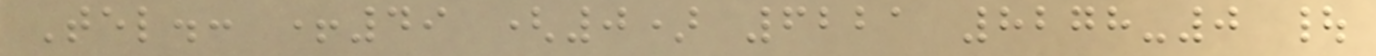Tel.: +49 (0) 6221 8278-0 |
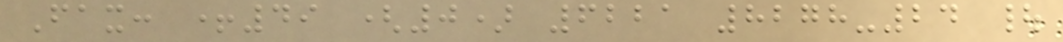Fax: +49 (0) 6221 8278-24 |
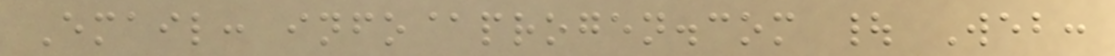Email: info@progen.com | Web:
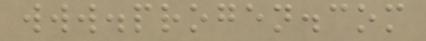www.progen.com
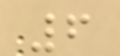6
